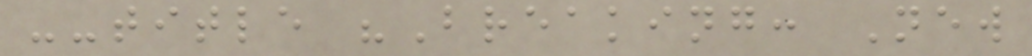--title "Breaking: New
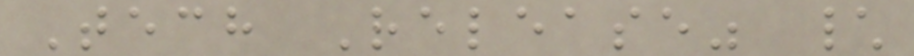Tech Release" \
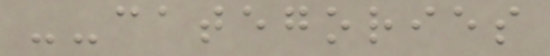--categories
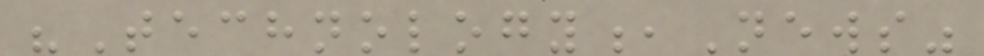"Technology,News"
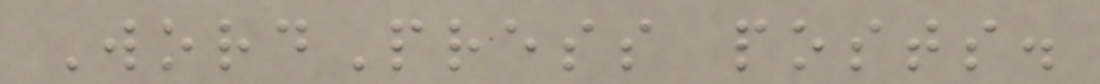WordPress posts.
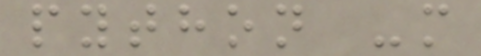python -m
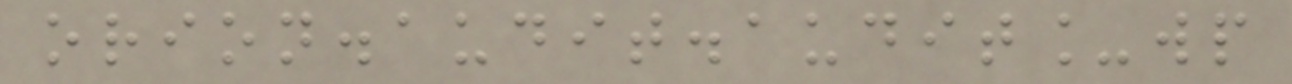orion.audit.audit_wp
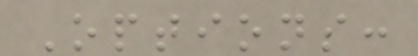Options:
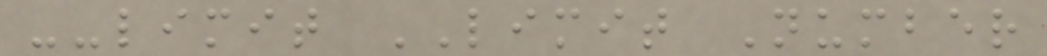--limit LIMIT Number
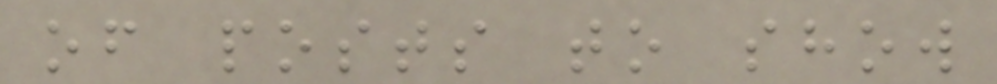of posts to show
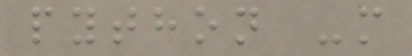python -m
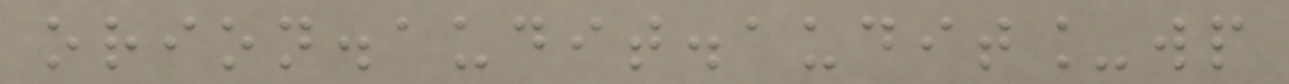orion.audit.audit_wp
